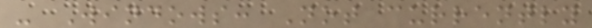- Windows: Not currently
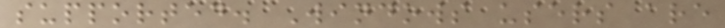supported. Windows users are
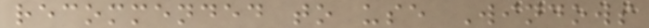recommended to use Windows
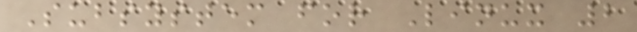Subsystem for Linux 2
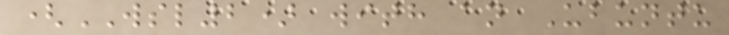(WSL2) with an Ubuntu
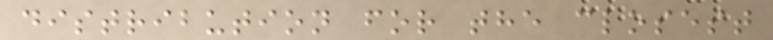distribution for the closest
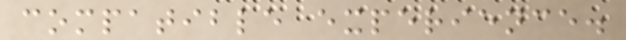compatible experience.
